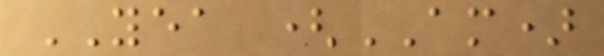YEA (AM)
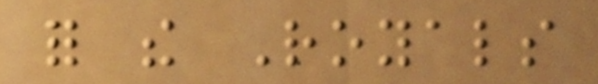for the Royals
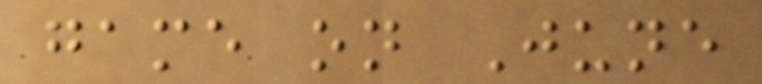game on June
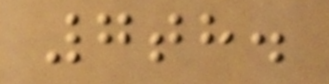7th.
